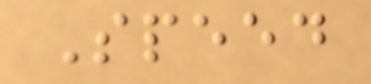Speed
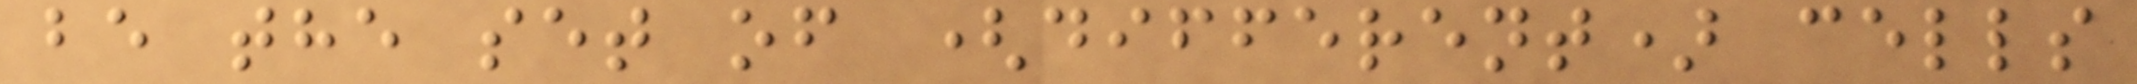be the set of (different) cells
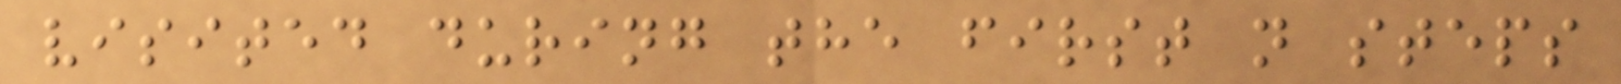visited during the first n steps
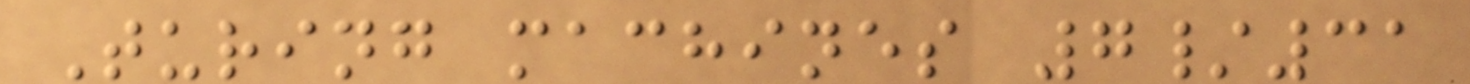Turing machines 7/31
